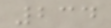234
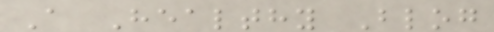A Healthy Blog
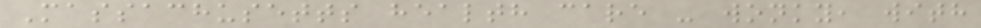Massachusetts health care - wonky, with
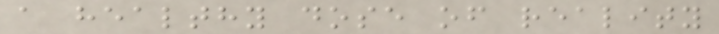a healthy dose of reality
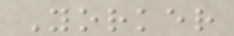Yorker
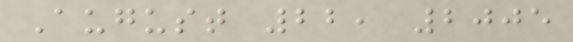August 22, 2005
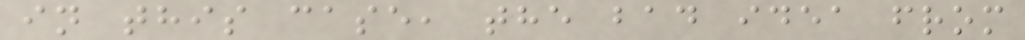in this case, the bad idea from
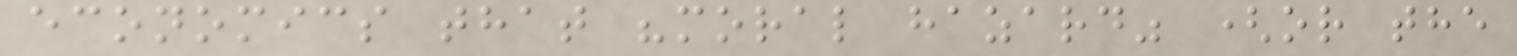economics that "moral hazard" (or the
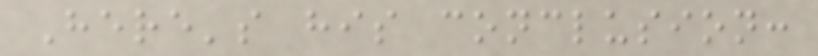Here's his conclusion:
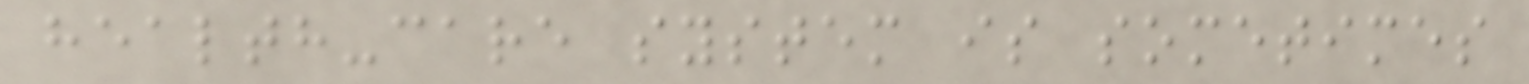health-care system is sometimes
